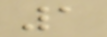1
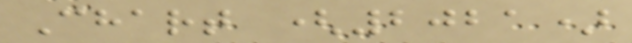Chart (2021)
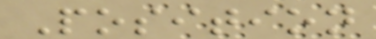Position
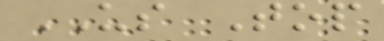US Top
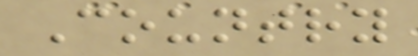Country
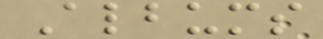Albums
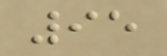95
